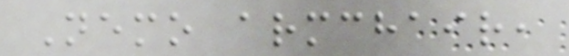Nemo armchair,
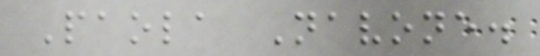Paola Navone.
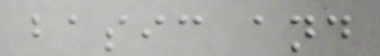basic and
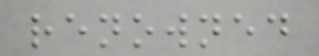renowned
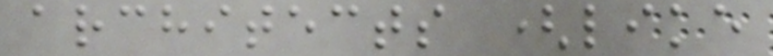architects (like
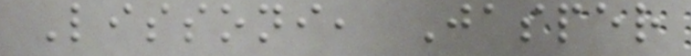Lissoni, Jasper
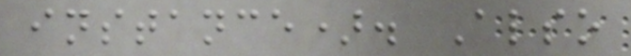instance). Also
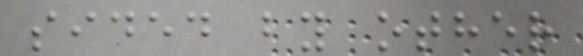sided by other
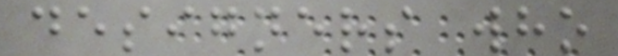designers who
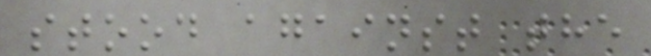stood against the
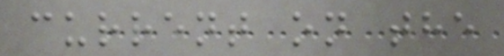current on the
